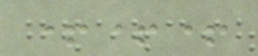+++
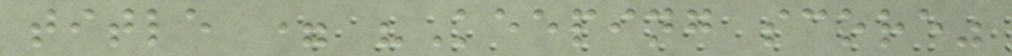title = "Keeping score"
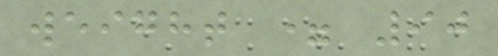weight = 90
